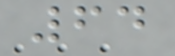64
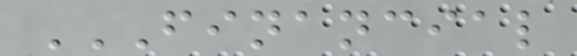FINANCIAL
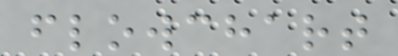flowchart
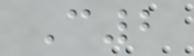C2
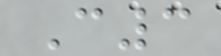C3
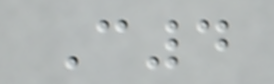C4
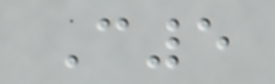C5
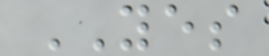YES
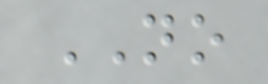NO
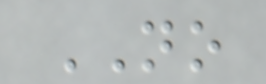NO
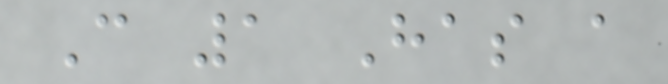C 1 Has a
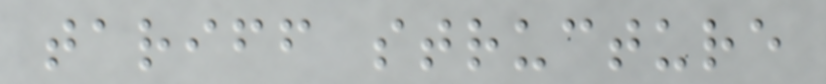tariff structure
